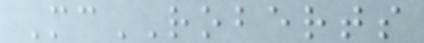McROBERTS
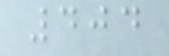404
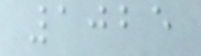1025
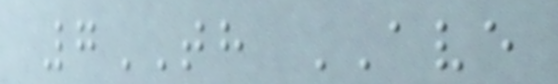7TH AVE
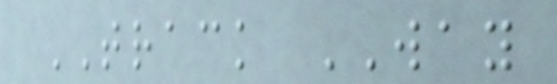TRACK WAY
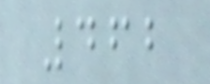462
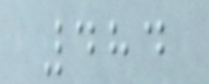484
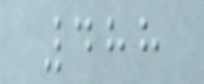488
